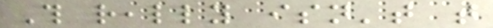This really isn't that
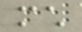much
